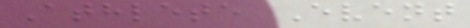Athlete Event
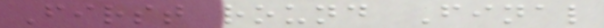First round Final
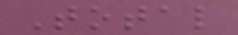Total
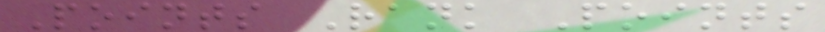Points Rank Points
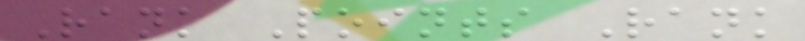Rank Points Rank
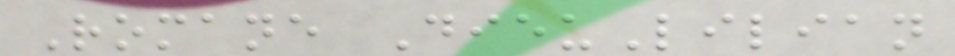Romane DieuLilian
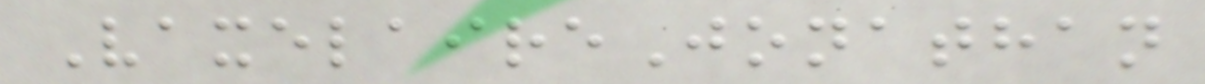VaxelaireJonathan
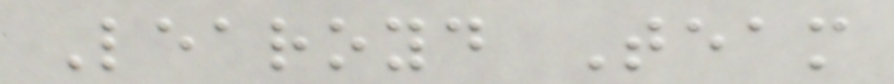Learoyd Team
